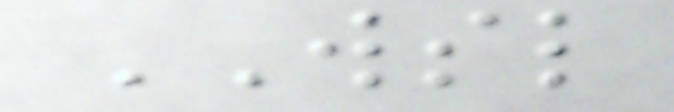WSL
